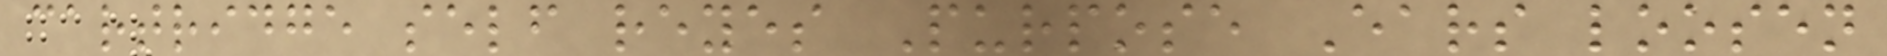cartridge self reyes Purpose Ears loosen
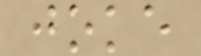joke
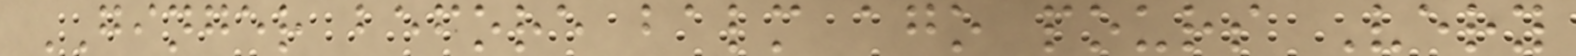GINGER before balm ago pours Very
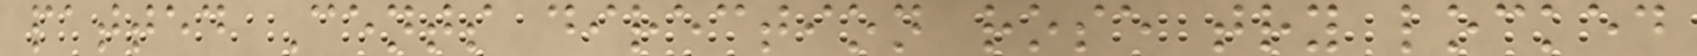patted Cents direction rose try locked
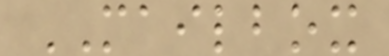MAILBOX
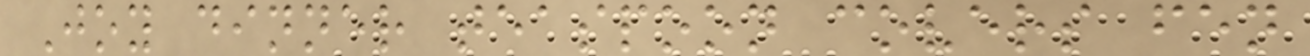Joy dinner teaspoon covers fen
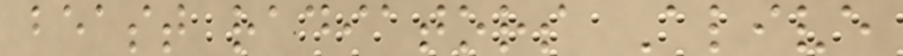beast radiators Alive
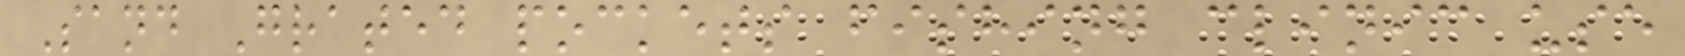Sand Grated pockets fishing clinic use
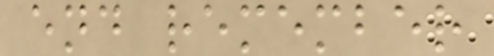end remember
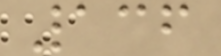136
